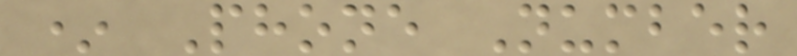* Phone Number
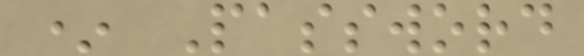* Password
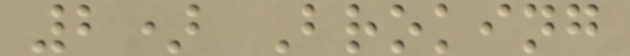2) Broking
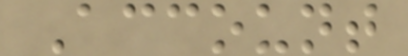Account
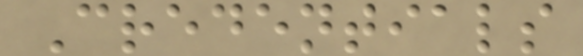Credentials
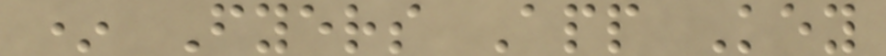* Fyers App Key
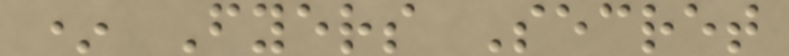* Fyers Secret
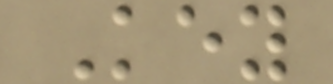Key
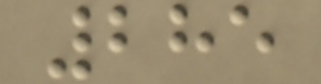285
